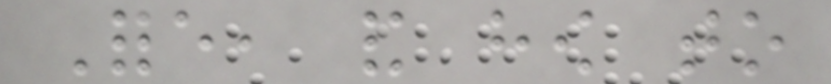Fore, and how to
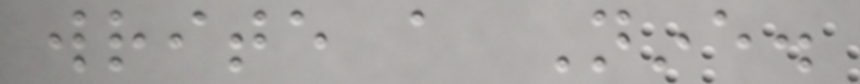write a Nine.
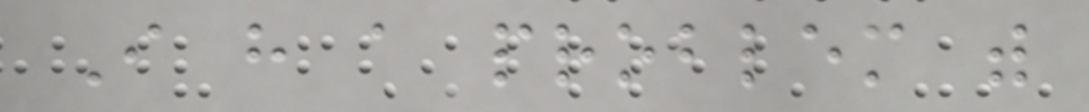I have a problem with
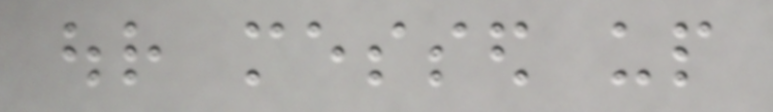our messed up
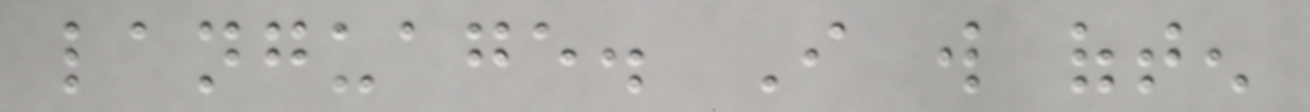language. I will often
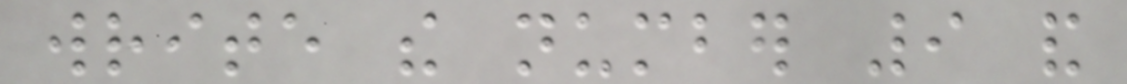write the number 9 and
